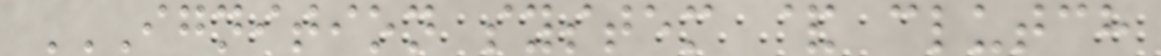IGNITION SYSTEM & CLUTCH
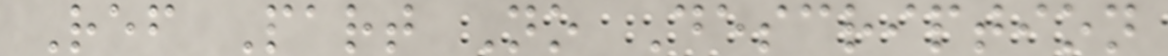Ref Part No Description
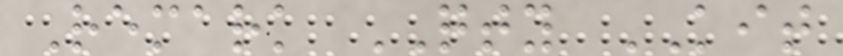Remark QTY KIT
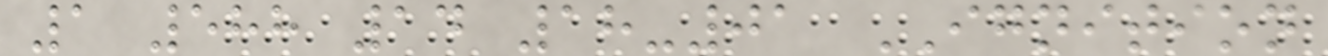1 588 14 18-01 IGNITION
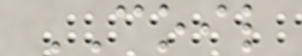COIL
